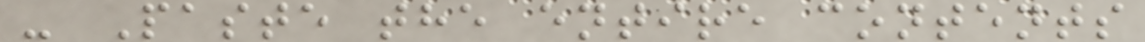- Paste the entire contents
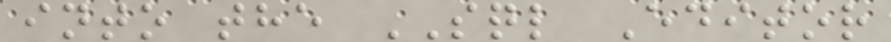into the SQL Editor
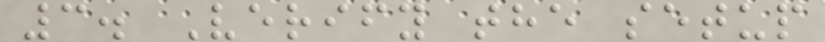3. Verify the setup
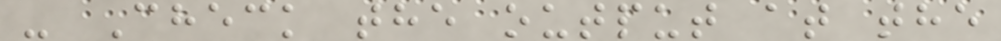- Check the output at the
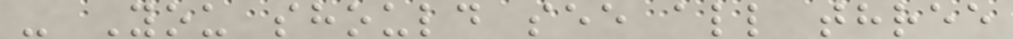- You should see all three
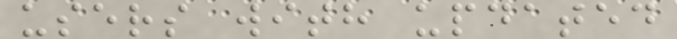users with updated
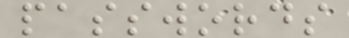passwords
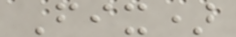Fix)
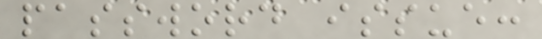password issue:
